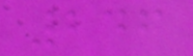246
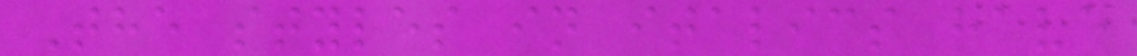The styles in italics have
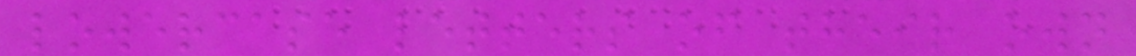lowercase letters of their own
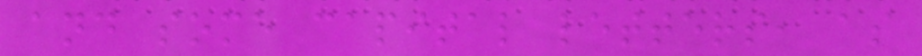and some capital letters, as
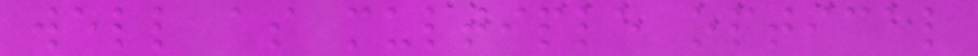well as multiple optical
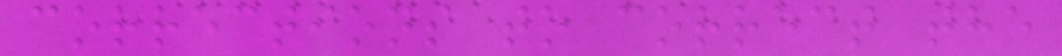corrections to correct the
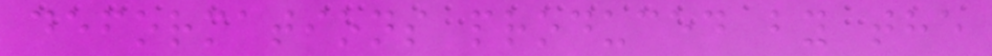deformations produced by the
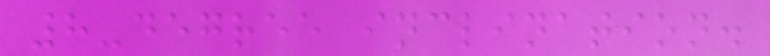8-degree inclination.
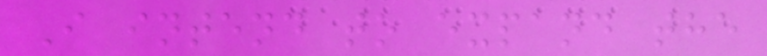I intend to expand the
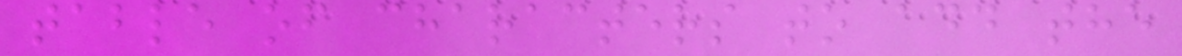table of characters to add the
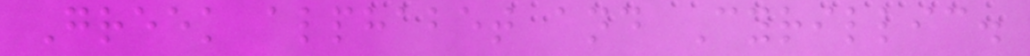Greek alphabet and Cyrillic.
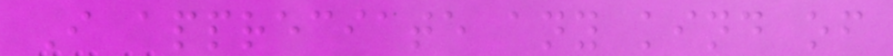I appreciate any kind of
